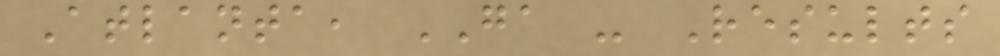Atlanta, GA - Results
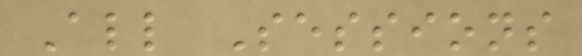All Sessions
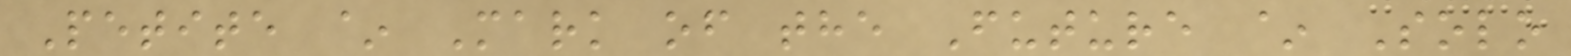Petite ~ Mark of the Future ~ Solo
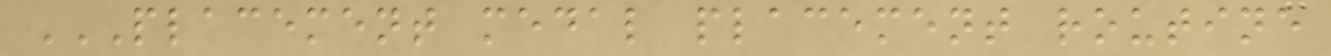PLACEMENT MEDAL PLACEMENT ROUTINE
